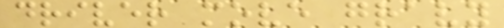driver move gravy
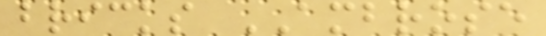bricks AMBROSE
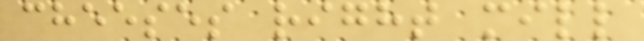cheeses right mill
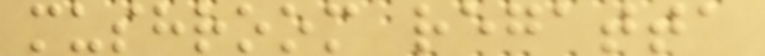mushroom regatta
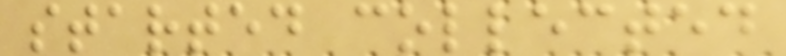started collected
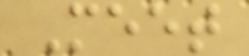Meet
